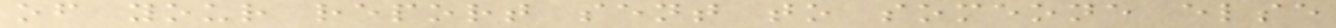of your report sent to someone else
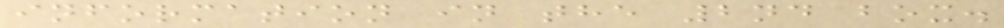information in the 2nd box.
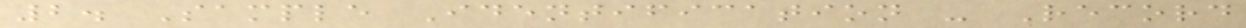2. Sample Identification - Record
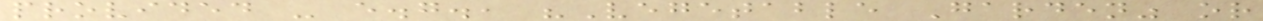provided - e.g., "Vegetable Garden" or
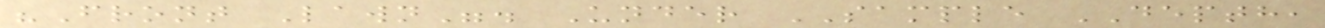"Front Lawn". Under SAMPLE DEPTH,
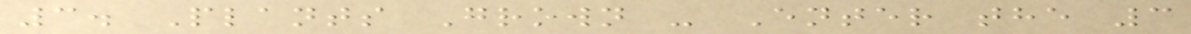3. Plants Grown - Enter the 3
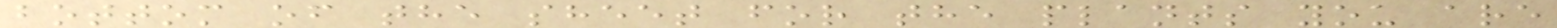bottom of the sheet for the plants you are
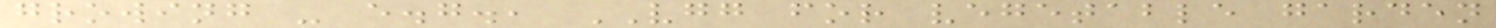growing - e.g., VGG for vegetable garden
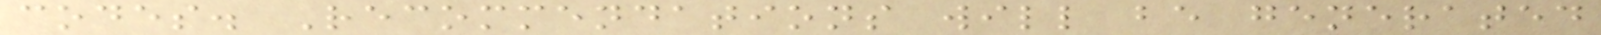codes. Recommendations will be generated
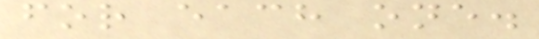for each one.
